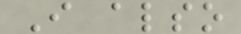I also
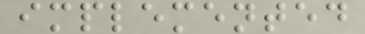implemented
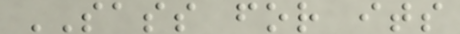SASS for its
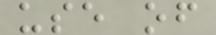use of
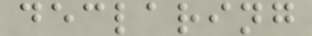declaring
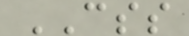CSS
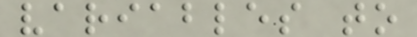variables to
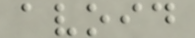avoid
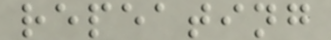repeating
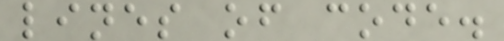lines of code.
